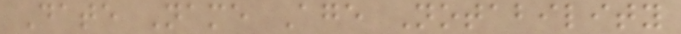Date Name Age Notability
